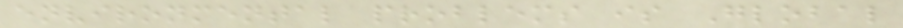environmental problems is Global
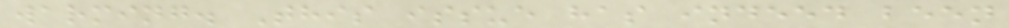warming. This issue has indeed been
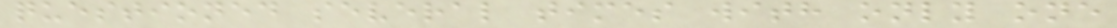questioned several times with only one
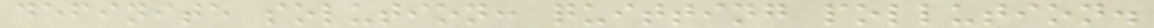definite solution: quitting pollution.
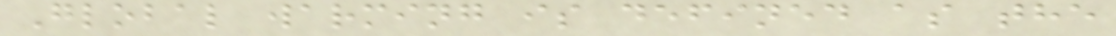Global warming is defined as the
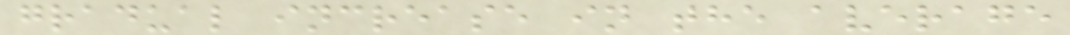gradual increase in the average
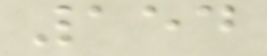154
